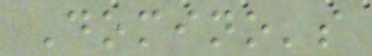Domino's
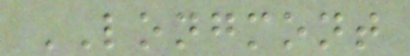LONGMONT
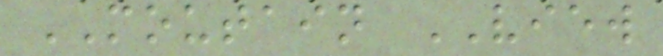MOUTAIN VIEW
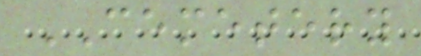CEMETERY
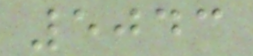5043
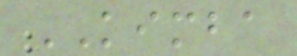KIMBA
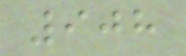908
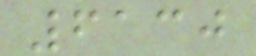6130
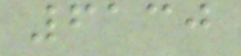6130
